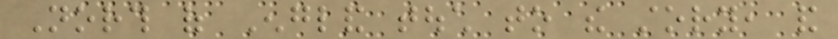North of England touch to the story, and
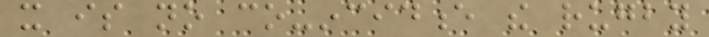it is no co-incidence the rugby
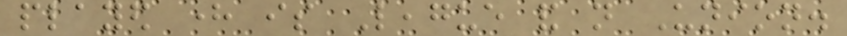played here is League and not Union.
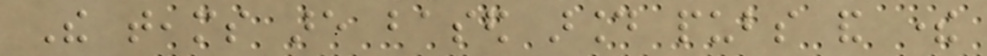The teams are based around pubs and there
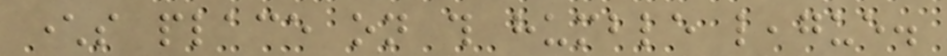characters place on this humble league.
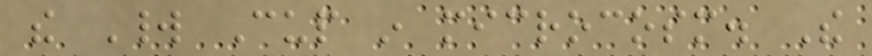the World Cup in microcosm. The
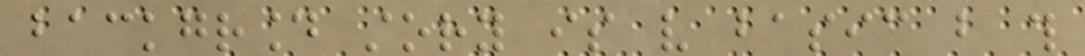background story is very basic but this
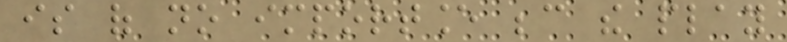is of no importance because the play
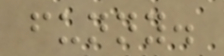funny.
